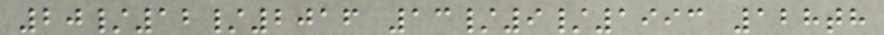20/12/2016 13/9/1993 128th
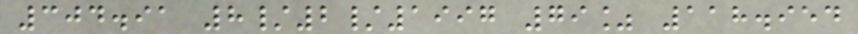304.91 8/2/1997 79% 118.954
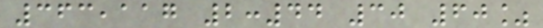363,117 2:44 30 60%
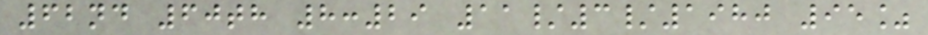62nd 60th 8:29 11/3/1980 95%
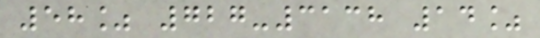58% 727-3138 14%
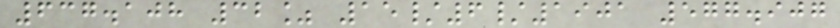637.108 32% 15/6/1901 577.907
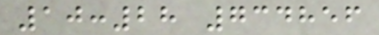10:28 734856
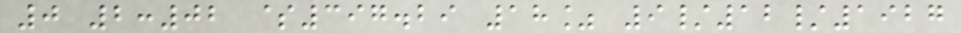0 2:02 $397.29 18% 9/12/1927
